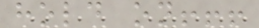hold on!!!
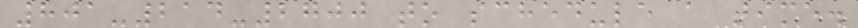801-214-2700 to schedule a time.
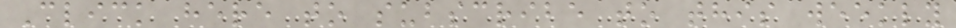Click here to subscribe to this weekly
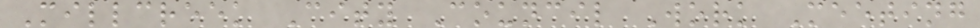Millcreek City Council Work Meeting
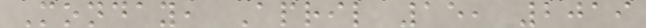Monday, April 15, 2019
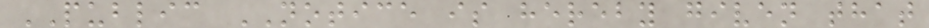PUBLIC NOTICE is hereby given that
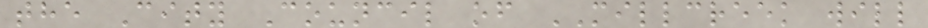the City Council of MILLCREEK will
